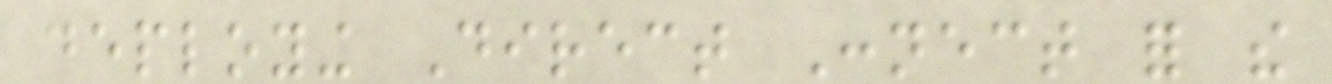deploying Direct Connect for the
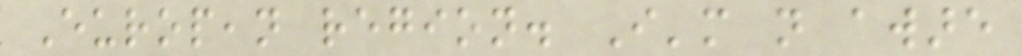European region. I'm not aware
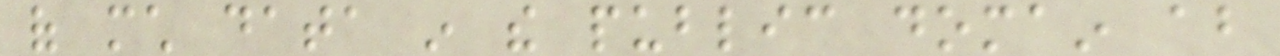of much data in the public domain about
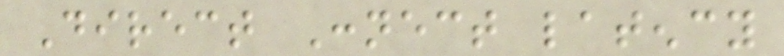Direct Connect latency
